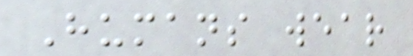Humans wear
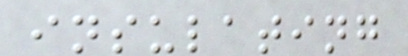insulating
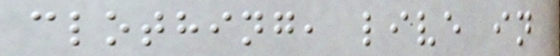clothing, live in
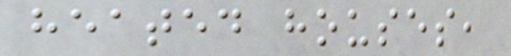heated houses,
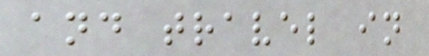and travel in
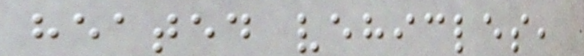heated vehicles,
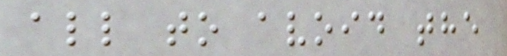all to avoid the
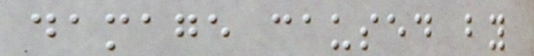damage caused by
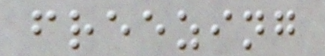freezing
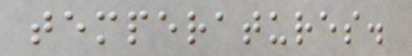temperatures.
